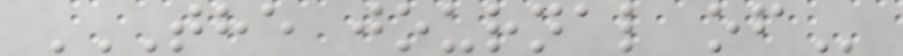THE JOURNAL OF
